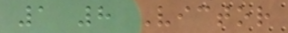1 8 Victor
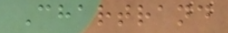Chartrand
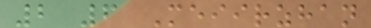2 6 Meiirzhan
